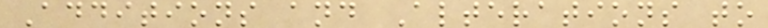Additions and Alterations to
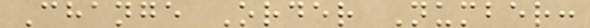Change Order Number:
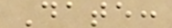Date:
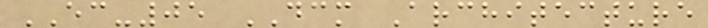EC-05 DCM Architecture
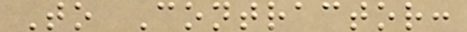To Contractor:
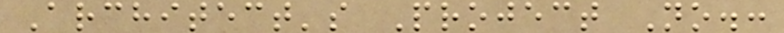Architect's Project No.:
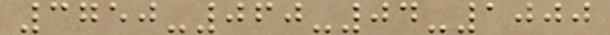3750-060-04-1000
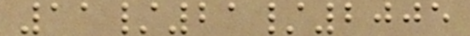11/21/2005
